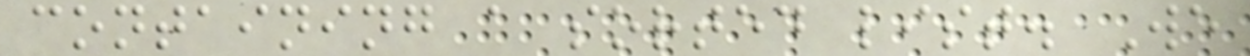containing a sorted list. We
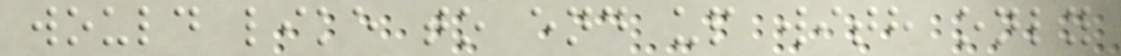would like to end up with only
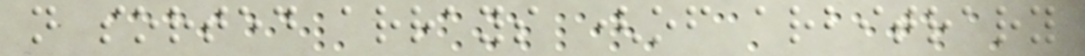n sorted arrays (of arbitrary
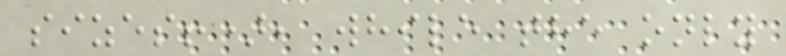sizes!), while the only
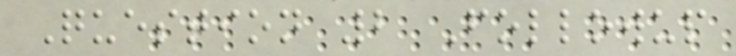Question 2 Followup
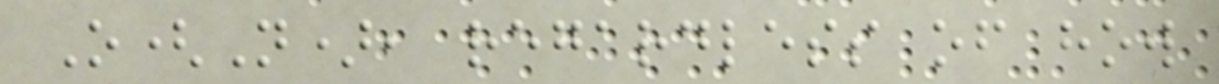O(N), regardless of how
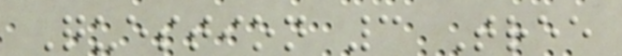Question 3 Tree
